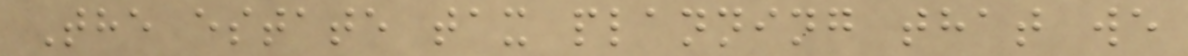The estate tax planning that we
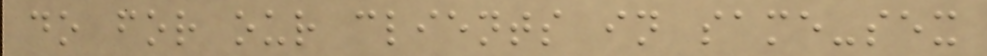do for our clients in same-sex
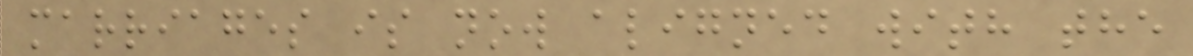marriages is now aligned with the
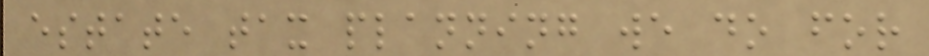estate tax planning we do for
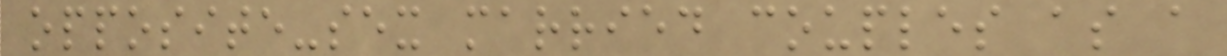opposite-sex married couples as a
